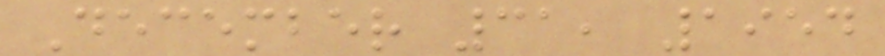December 31, 1954
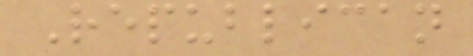Republican
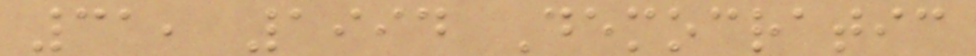31, 1994 Democratic
